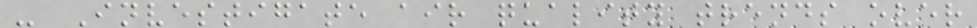- Investigate air quality trends over
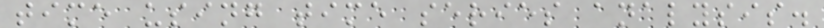time using time series analysis.
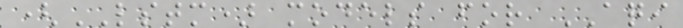(LSTM) models for AQI
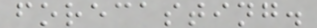forecasting.
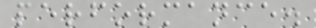performance.
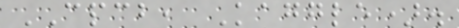CPCB, Kaggle).
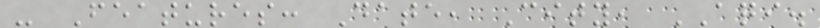- Features: Date, City, AQI.
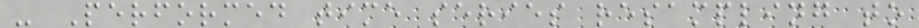- Performed time series resampling to
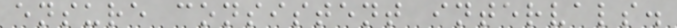ensure consistent intervals.
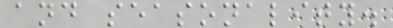and seasonality.
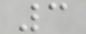3
